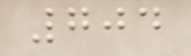704
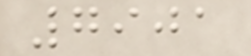7901
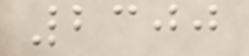2300
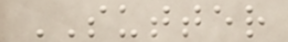SUTTER
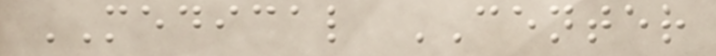MEDICAL CENTER
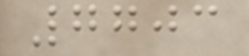7703
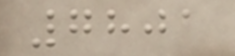7801
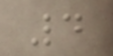4
